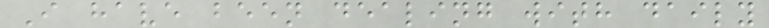I have been dealing with daily
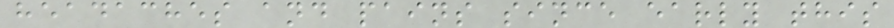headaches and pains since early this
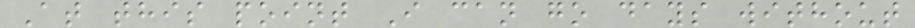At this point I can go days without
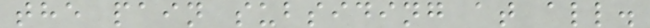the pain subsiding at all.
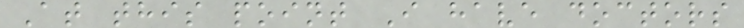At this point I have doctors
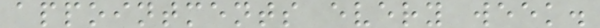appointments every week.
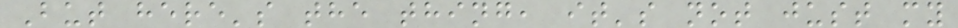But here's the thing, it's not just my
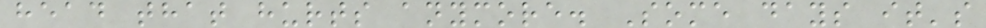head that hurts anymore. Some days it's
